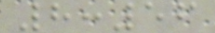8:56
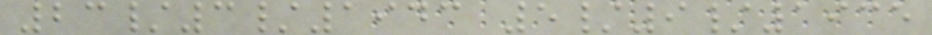23/3/1943 5/9/1935
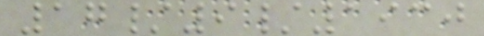17/9/1930
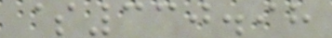$330.98
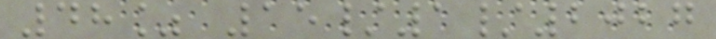48% 15/1/2027
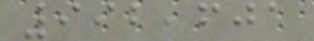992,601
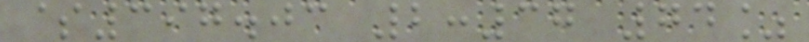$397.03 2:37 74%
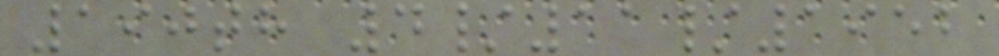190th 4/11/1952
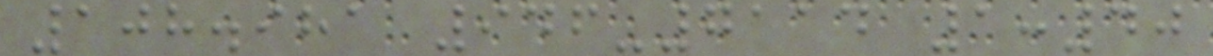108.981 946-7114 1:40
